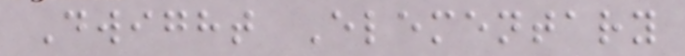Dwight Elementary
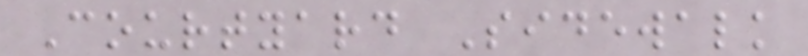Courtyard Sidewalk
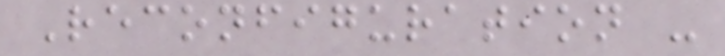Reconfiguration -
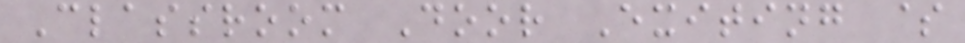Classroom Door Exiting $
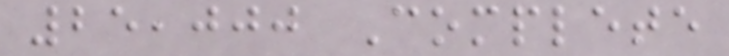25,000 Complete
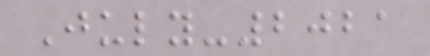July-2021
